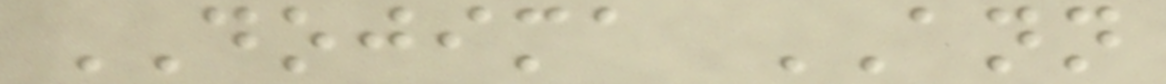DOJIMA ANN
